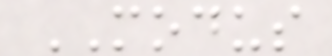MODUS
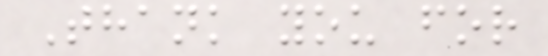Thank you for
